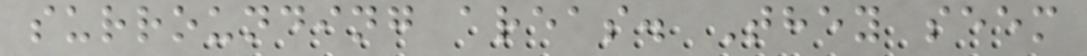surrounding areas. They seem
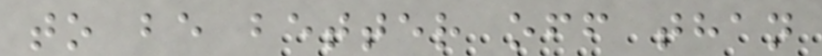to be better off than
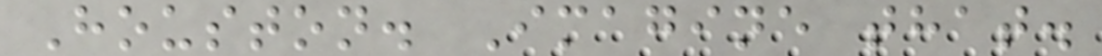Houston. Imagine that.
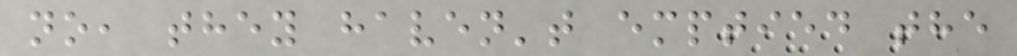no, they haven't emptied the
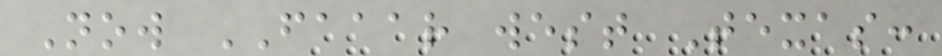Now FAAAR west Texas:
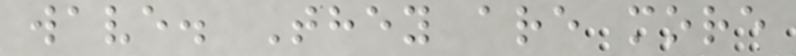wave. They are more
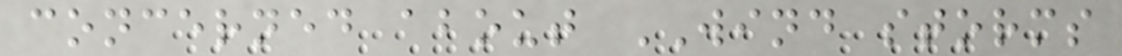concerned about WIND storms
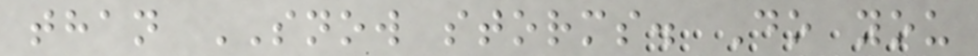than SNOW storms. Do you
